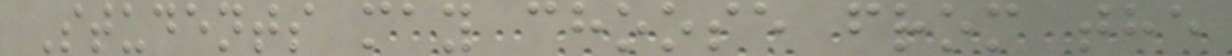Students may choose from the
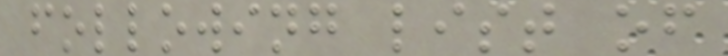following list of
